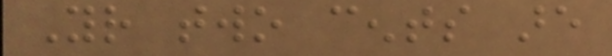Your two cents are
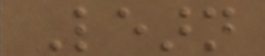Learn
